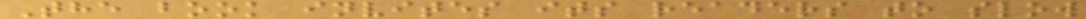The book invites its readers to slow
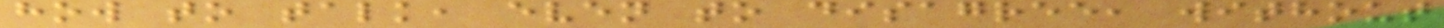how to talk, even to disagree, without
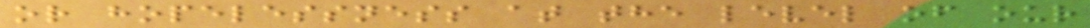or hopelessness at the level of our
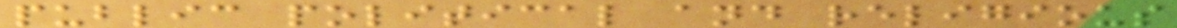public political and religious
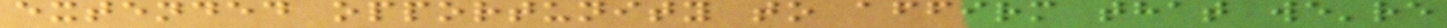extended opportunity to affirm that we're
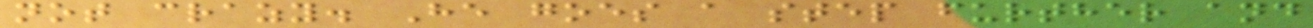not crazy. He goes a step further and
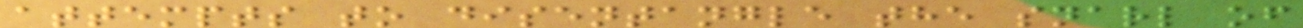attempts to disentangle the snarl of
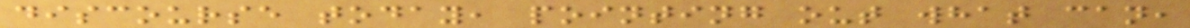discourse today, pointing out what can,
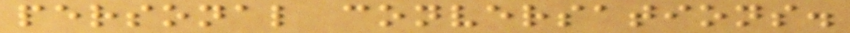personal conversations.
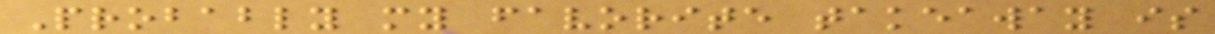Probably my favorite takeaway is
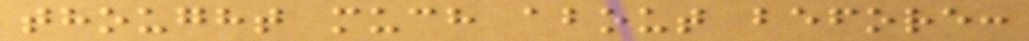thought much about before:
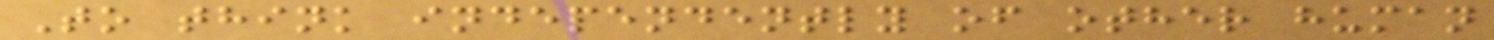To think independently of other human
